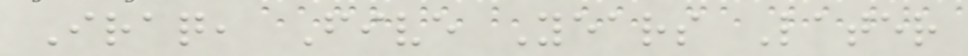Iraq, Five Years Later
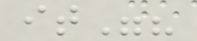it"?
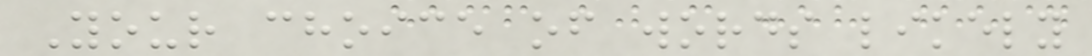Your choice of words likely
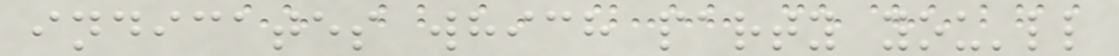indicates which party you'll
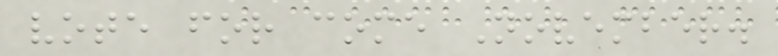vote for come November.
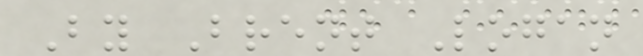By Brent Logan
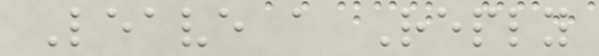Leave a Reply
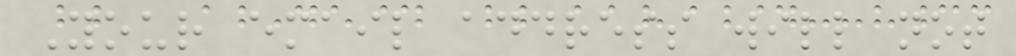Your email address will not
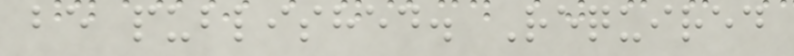be published. Required
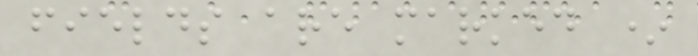fields are marked *
